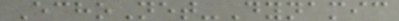EchoNet-Dynamic
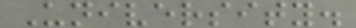University.
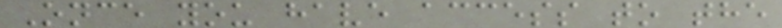Once you have access to the
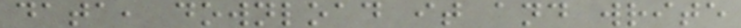data, download it and write
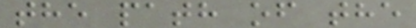the path of the
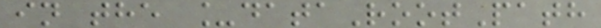in the _dataRootPath
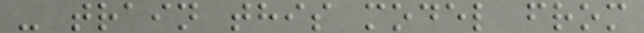- train this model from
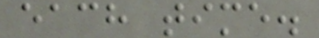each time.
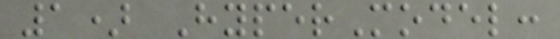1) HyperModel:
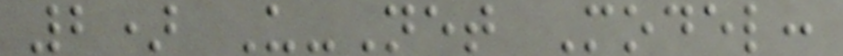2) U-Net Model:
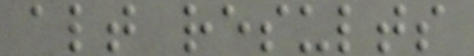alt results
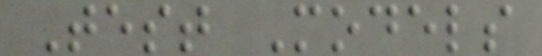Test Models
